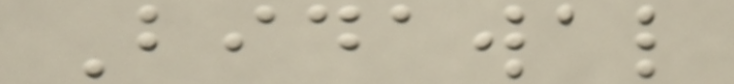Bidawal
